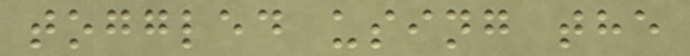toggled using the
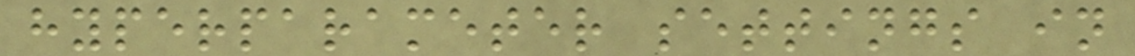hyperparameter settings in
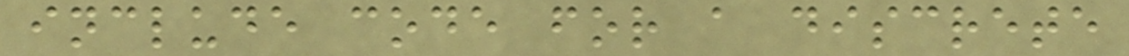include code for a discrete
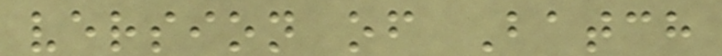version of Batch
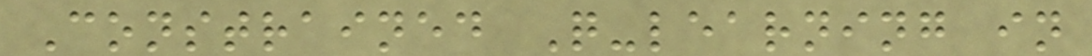Constrained Q-learning in
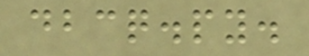dbcq.py.
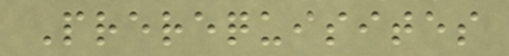Prerequisites
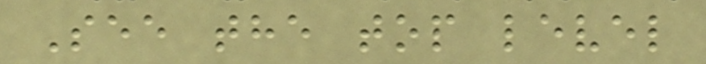See the top level
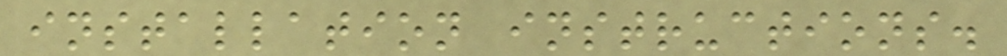installation instructions.
